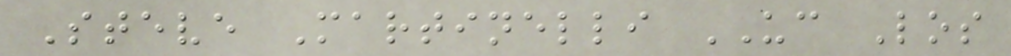Steve Martinelli UC Los
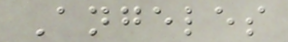Angeles
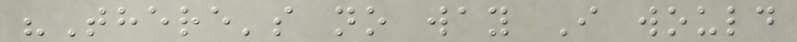"There's no way I would
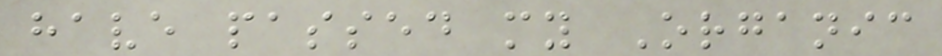have passed my Organic
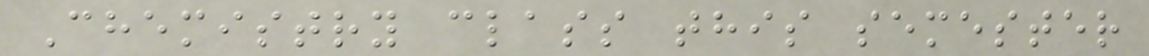Chemistry class this semester
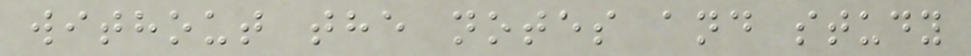without the notes and study
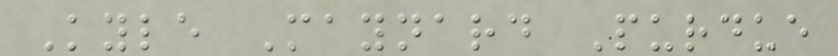Kyle Maynard Purdue
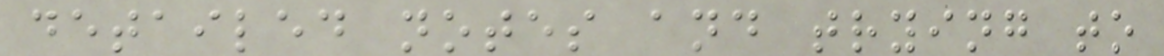detailed notes and trying to
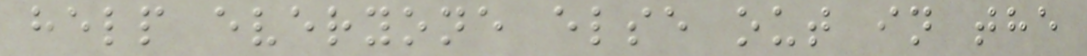help everyone else out in the
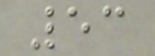53
